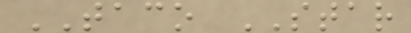TACO STAR
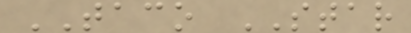TACO STAR
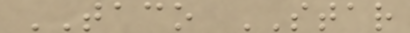TACO STAR
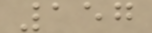157
